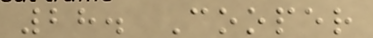28. Cooper
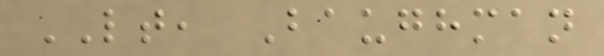LT, Baughman
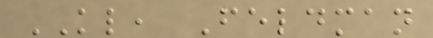KL, Feldman
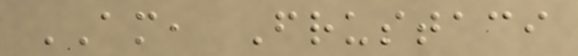AM, Frustaci
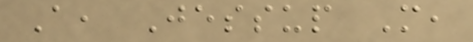A, Jessup M,
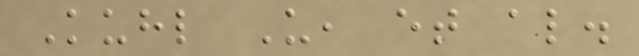Kuhl U, et al.
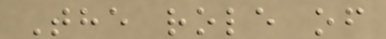The role of
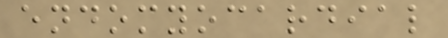endomyocardial
